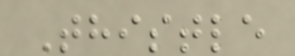Thistle
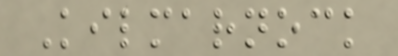Kilmarnock
